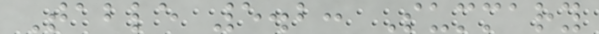Table 5.2: Summary
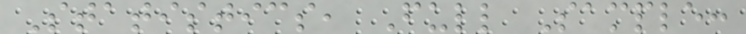Statistics, Full Sample:
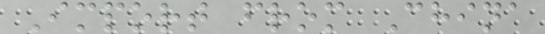Import from China
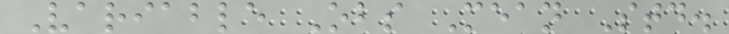Variable Obs Mean Std.
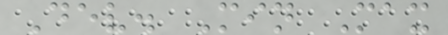Dev. Min Max
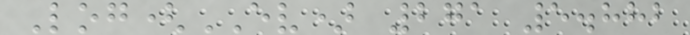Log(EV) 271 5.882
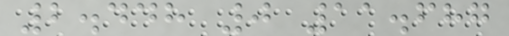2.448 0 11.687
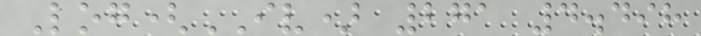Log(IV) 271 4.498
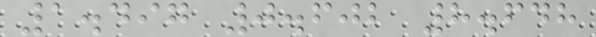1.497 0.602 8.648
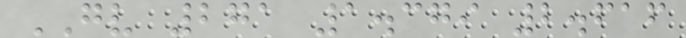GV 271 1.379 2.616
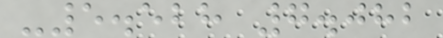-5.528 7.082
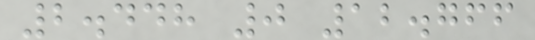2.448 0 12.766
